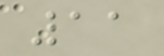11
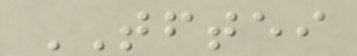TFTEI
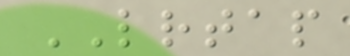LRTAP
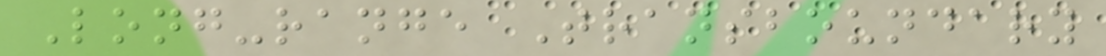Long-range Transboundary
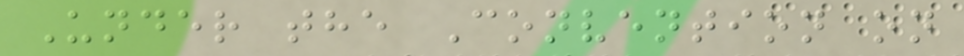Under the Convention on
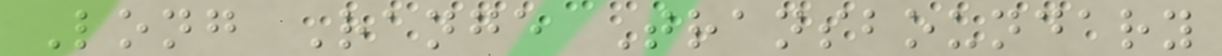Long Range Transboundary
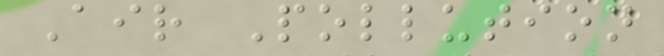Air Pollution
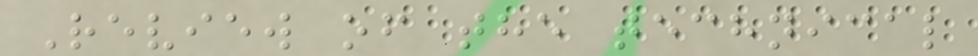Review of the technical
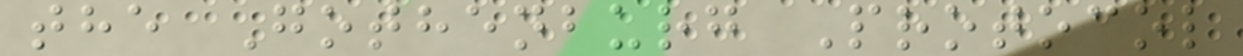the Gothenburg Protocol
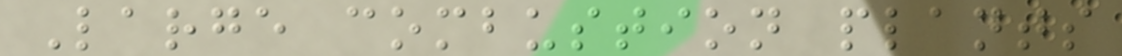Large combustion plants
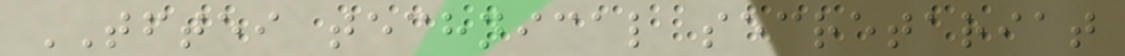TFTEI technical secretariat
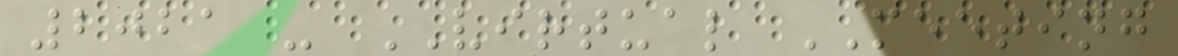2021 - VIRTUAL MEETING
